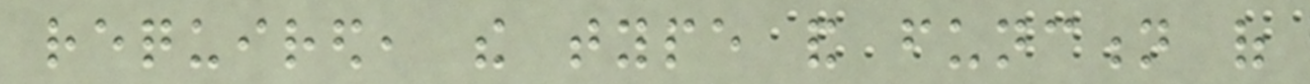required, the type and function of
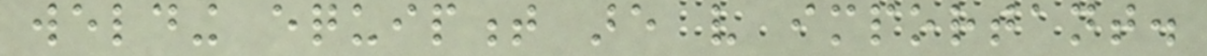welding equipment are very important.
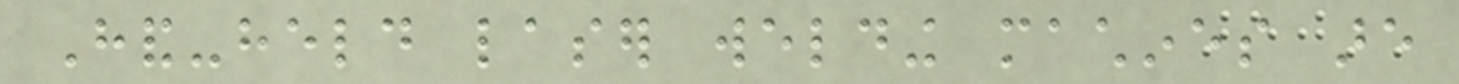Hand-held laser welding machines are
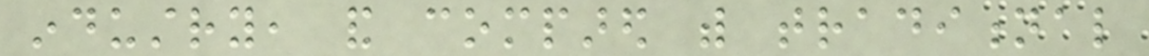industry, and compared with traditional
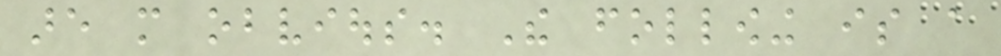are more obvious. The following is a
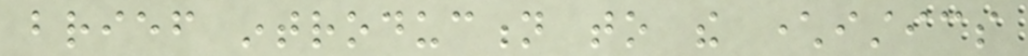brief introduction to the characteristics
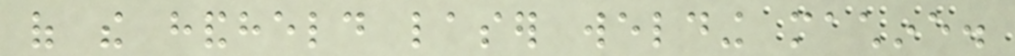of the handheld laser welding machine.
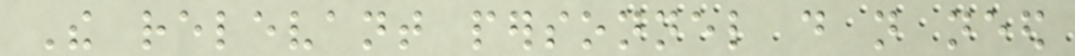The relevant personnel do not need
